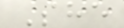She
